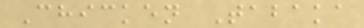Chicken Tabaka
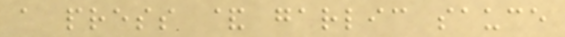a press & garlic sauce
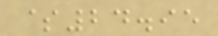$24.95
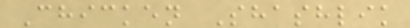Chicken Shashlik
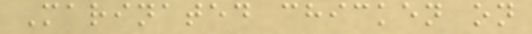Marinated chicken on
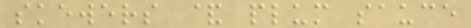skewers & plum sauce
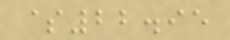$22.95
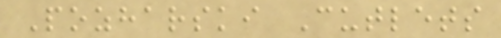Pozharski Cutlets
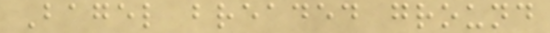Bagel breaded ground
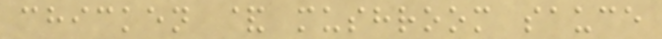chicken & mushroom sauce
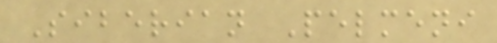Siberian Pelmeni
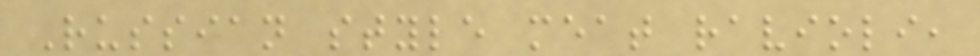Russian style meat ravioli,
